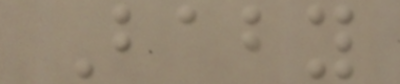Baby
